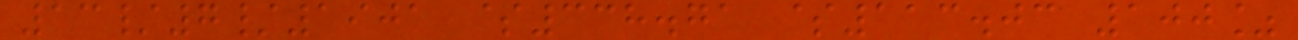13/7/1901 $338.71 $113.03 100%
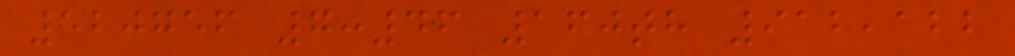520756 7:46 160th 912,122
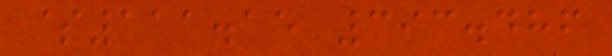$111.15 393.486
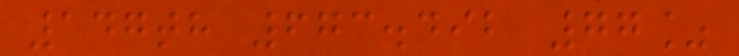147th 673.492 77%
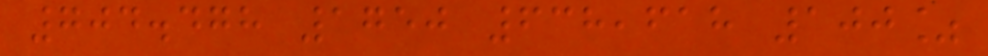704.478 1750 638,618 100%
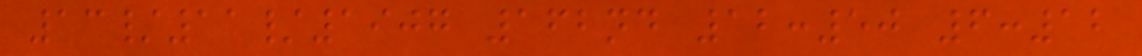13/11/1907 162nd 12:50 6:12
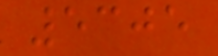5305
